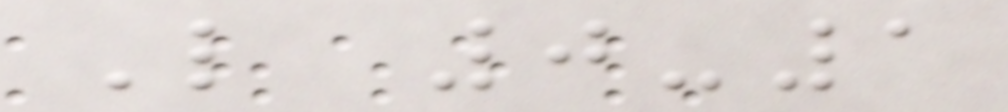L 0-1
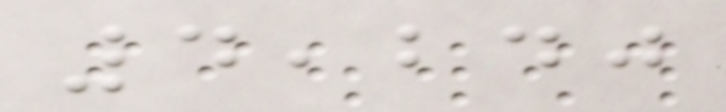4,240
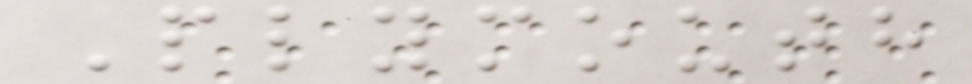Plymouth
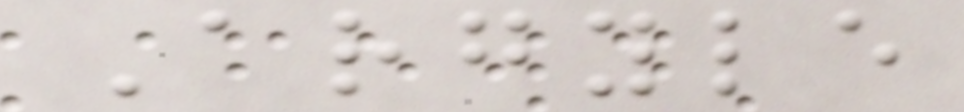Argyle
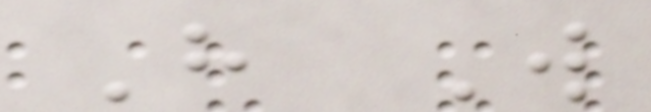H W
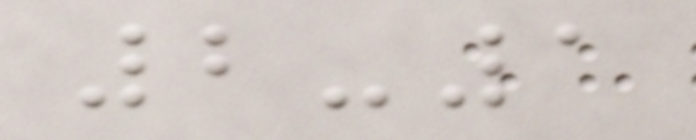2-1
